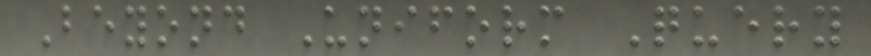Beyond Uniform Query
